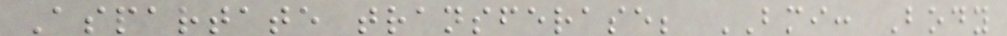Aspartate transferase; BMI: Body
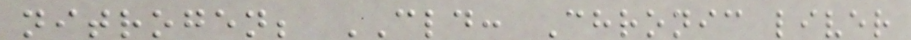nitrogen; CLD: Chronic liver
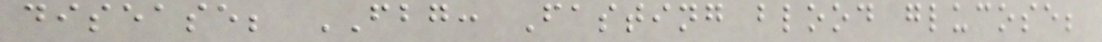disease; FBG: Fasting blood glucose;
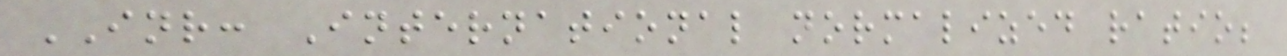INR: International normalized ratio;
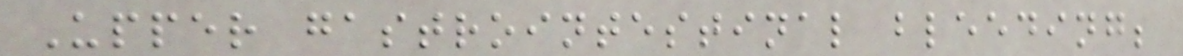Upper gastrointestinal bleeding;
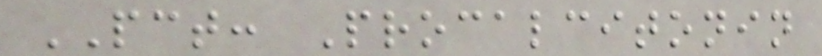PCT: Procalcitonin
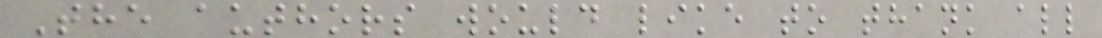The authors would like to thank all
